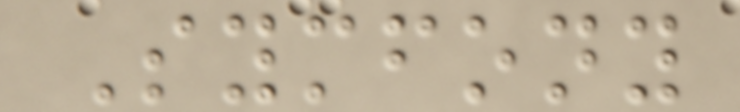Symfony
